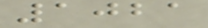1021
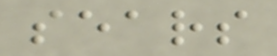sears
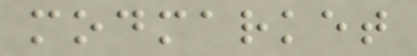modmarket
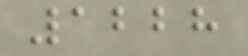1228
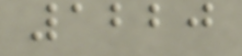1220
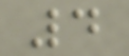4
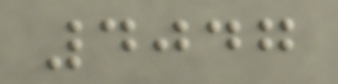4047
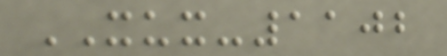XUX-1102
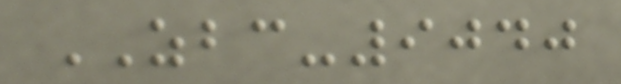ZBC-9040
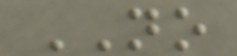NO
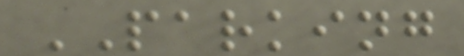PARKING
